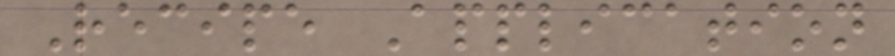Recipe Application
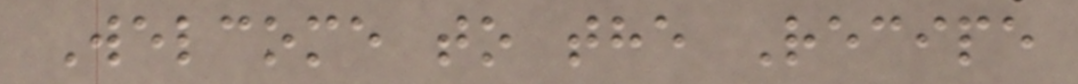Welcome to the Recipe
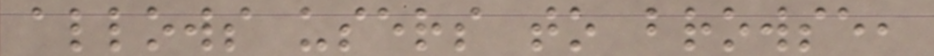allows users to browse,
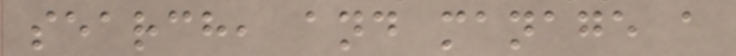search, and manage a
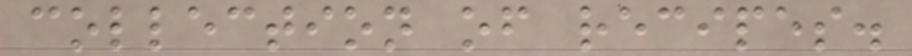collection of recipes.
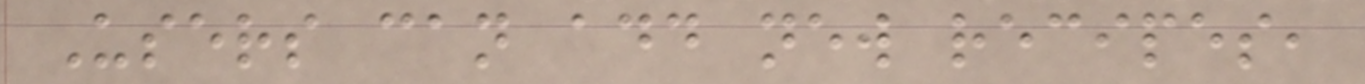Users can add new recipes,
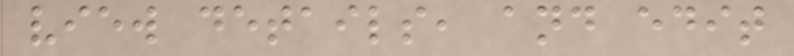view details, and edit
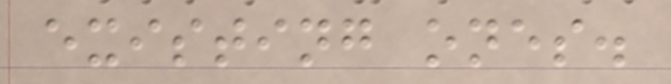existing ones.
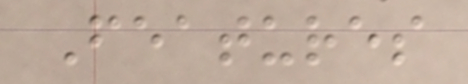Features
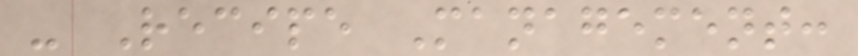- Recipe Management:
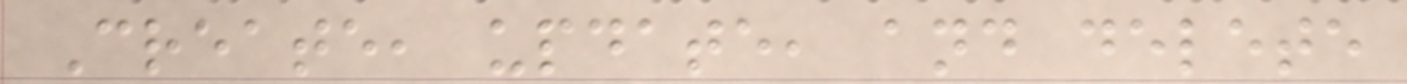Create, update, and delete
